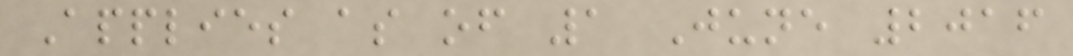Applies as of 1 June 2016
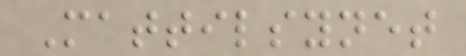Mattilsynet
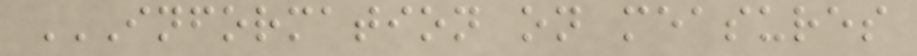INFORMATION ON MEASURES
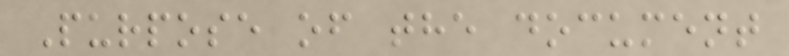Purpose of the document
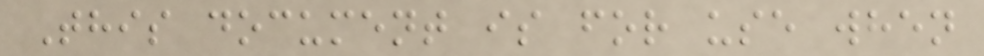This document is for use when
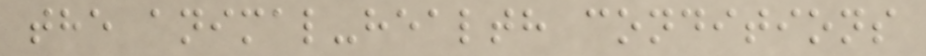the animal-health conditions
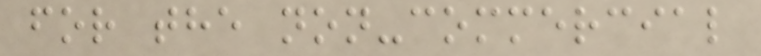for the non-commercial
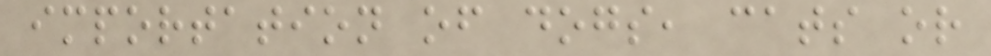importation of dogs, cats or
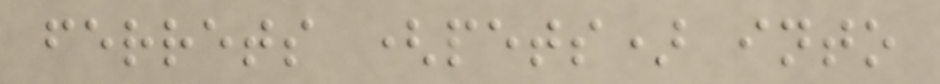ferrets (pets) into
